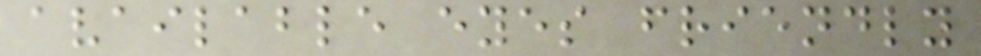available eyes friendly
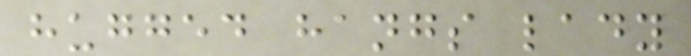hugged hangs lady
